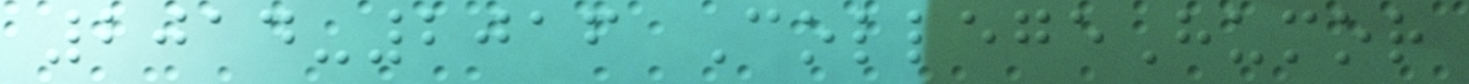2014-2016 CollegeHumor
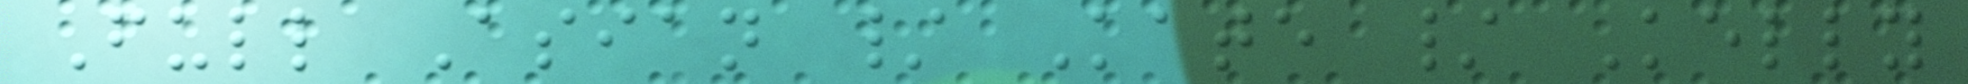Full Asian / Kate / Kelly
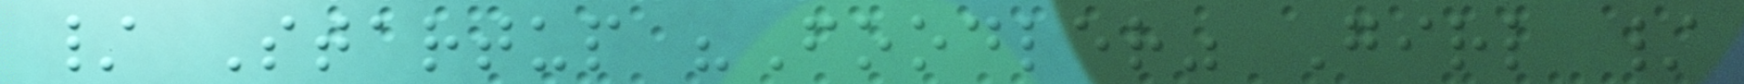/ Startup "Foodler" Girl /
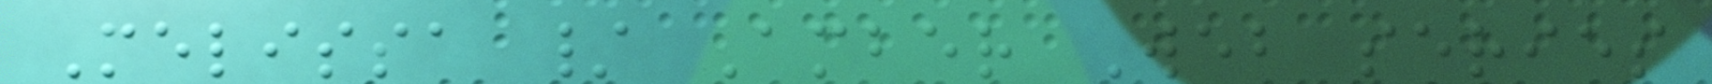Melissa / Amber Web series
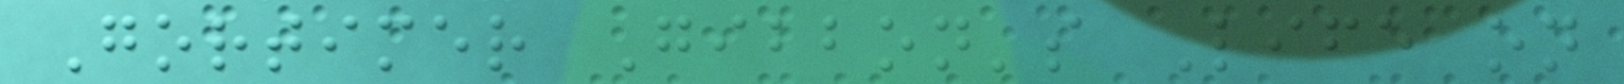Gortimer Gibbon's Life on
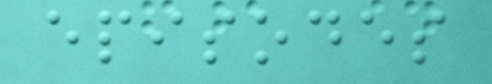episodes
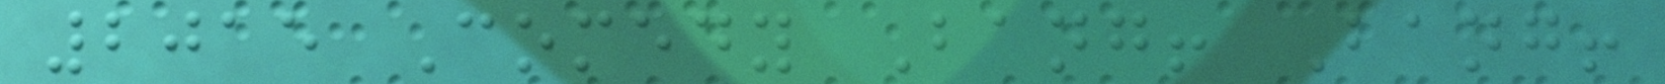2015 Comedy Bang! Bang!
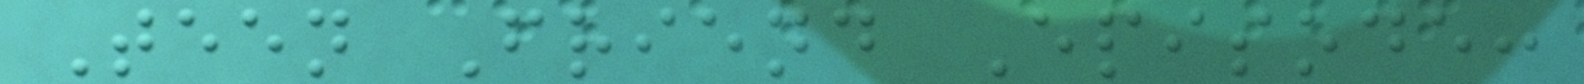Teen Friend Episode:
